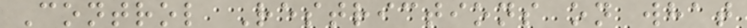Control Restrictions on what
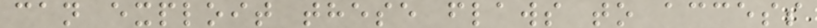can exploit these flaws to access
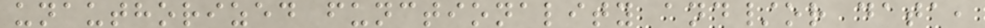unauthorized functionality and/or data,
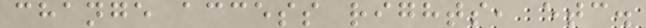change access rights, etc.
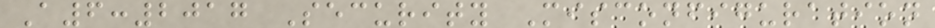A6:2017 Security Misconfiguration
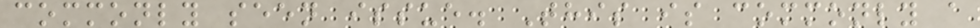commonly seen issue. This is commonly a
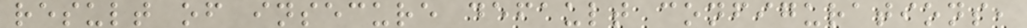result of insecure default configurations,
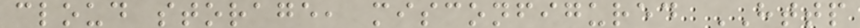cloud storage, misconfigured HTTP
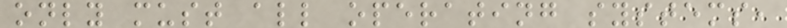only must all operating systems,
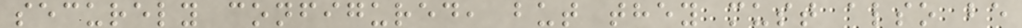securely configured, but they must also be
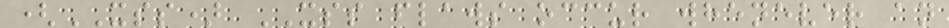(XSS) XSS flaws occur whenever an
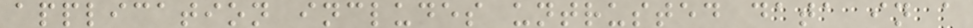application includes untrusted data in a
